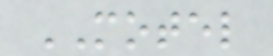MOTEL
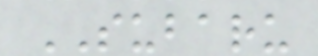SUBARU
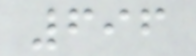696
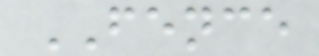FENCE
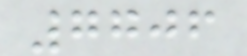7706
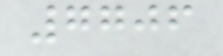7706
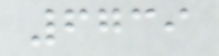6739
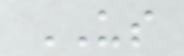US
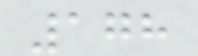178
